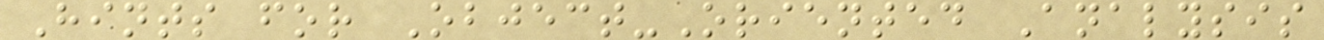Hints for Object-Oriented Analysis
